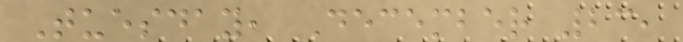Tuesday, December 23,
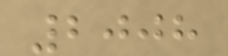2008
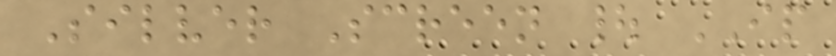Silver Screen | IP
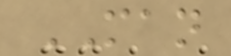MAN
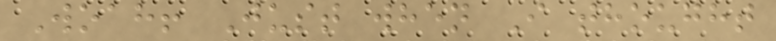Woah! Just when I thought
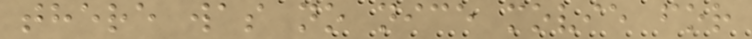there was no nice movie for
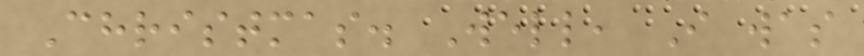Christmas. Well, I was
